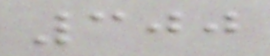300
